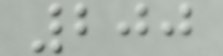200
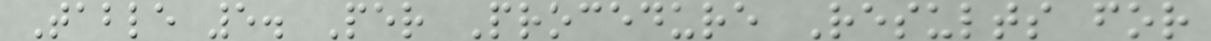Table 5. Per Procedure Results for
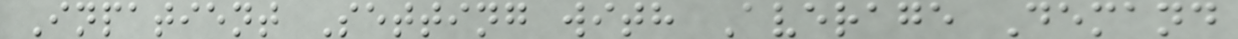Inpatient Setting with Average Demand
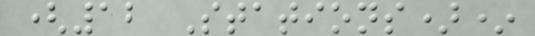(12 Stations)*
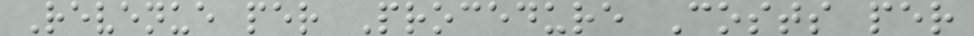Revenue per Procedure Costs per
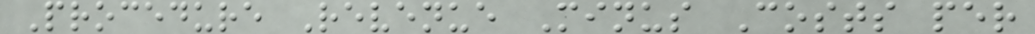Procedure Revenue Minus Costs per
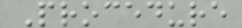Procedure
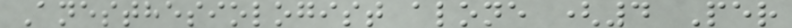Anesthesiologist alone (4 Per
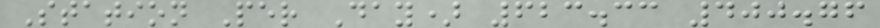Station Per Day) 623.33 400.76
